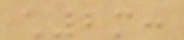ch2m:
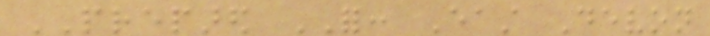PREPARED FOR: East Devon
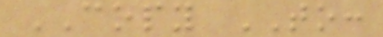COPY TO:
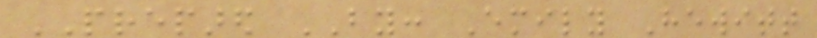PREPARED BY: Emily Hewitt
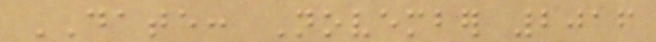DATE: November 2016
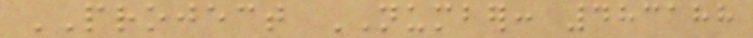PROJECT NUMBER: 483188
